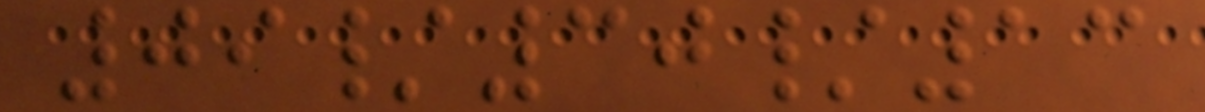09/30/13
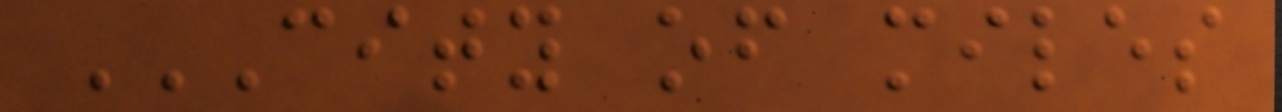CITY OF MILES
